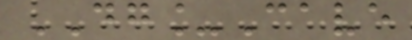DG_Cave
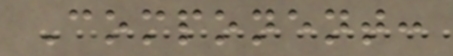Component:
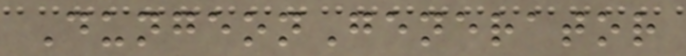DungeonGenerator
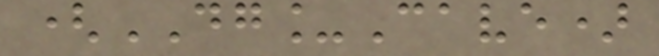(DG_Cave)
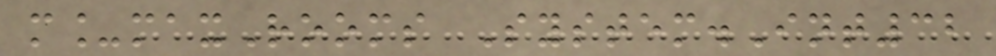m_maxRooms System.Int32
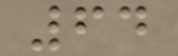64
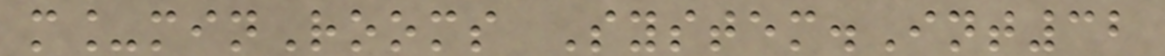m_minRooms System.Int32
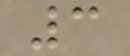3
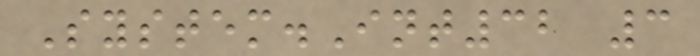System.Int32 3
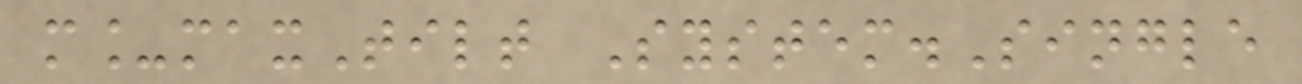m_maxTilt System.Single
